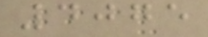4075
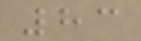83
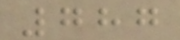787
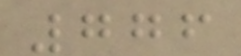776
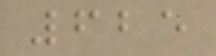625
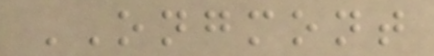ONGMONT
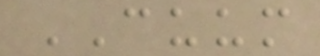CUUM
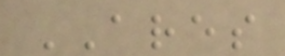ARES
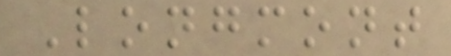Longmont
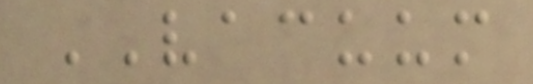VACUUM
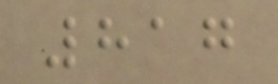817
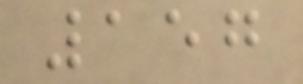157
